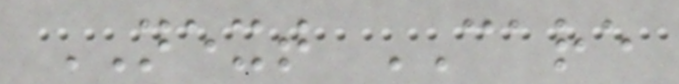NEXT CARE
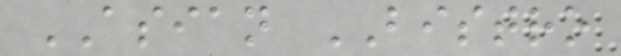ASIAN BISTRO
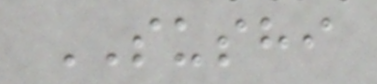SUSHI
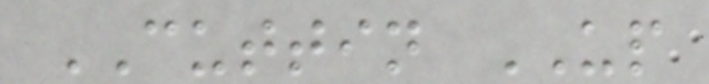CUTTIN UP
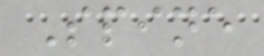Spine
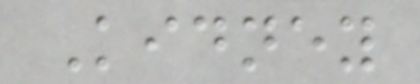Kidney
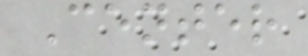Center
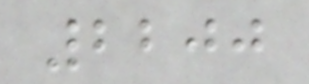2200
